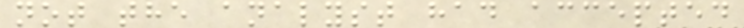not the analyst had accepted
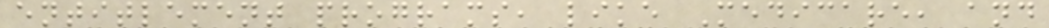entitlement programs, like Medicare, and
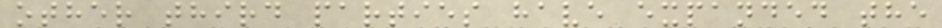other third parties have expanded the
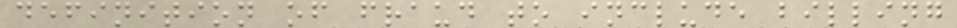definition of fraud to include billing
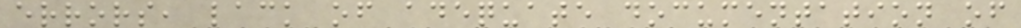errors, lack of adequate documentation of
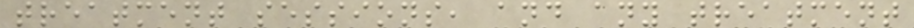treatment sessions, and any treatment
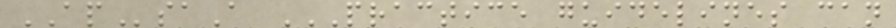APsaA PRACTICE GUIDELINES CAN
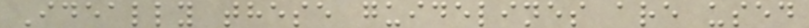Ideally these guidelines are used
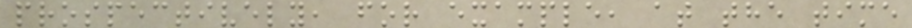prospectively, for example, at the time
